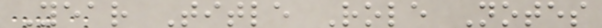Year Title Role Notes
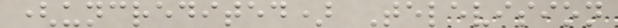(uncredited) Television
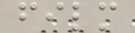film
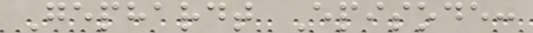Gephardt Episode:
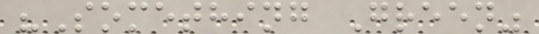"Something Green"
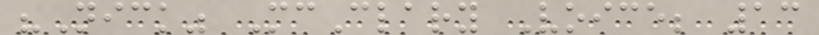"Nick" McClary Voice; 13
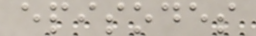episodes
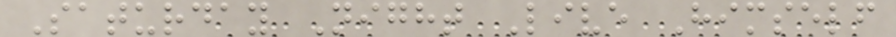Saturday Night Live Himself
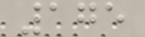175
